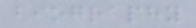biography
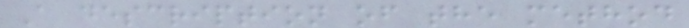A description of the method
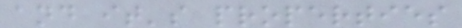and it's properties
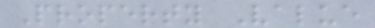Property Value
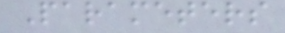Parameters
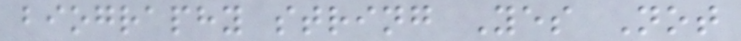biography string Yes Not
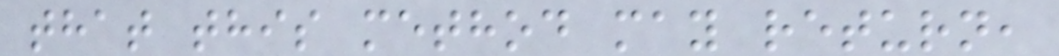that this method may return,
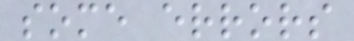some errors
